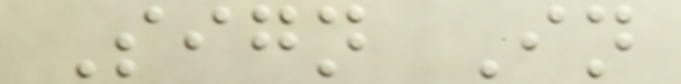Sign In
